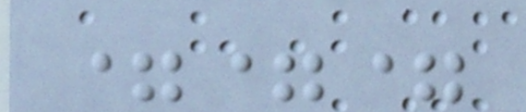===
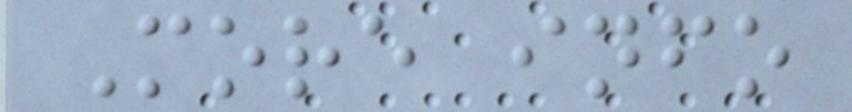More info
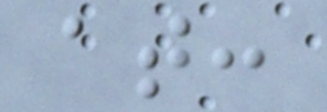at:
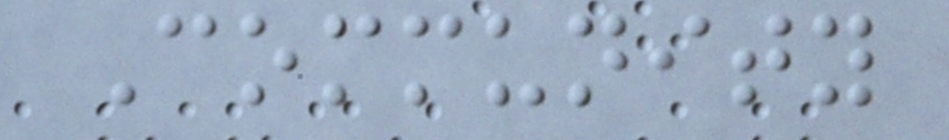Community
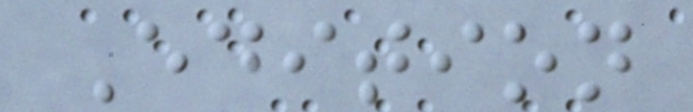Edition
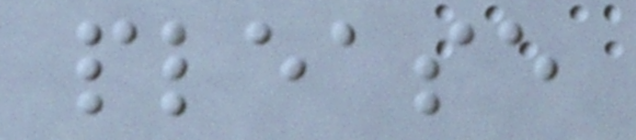please
